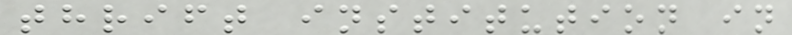thrift institution in
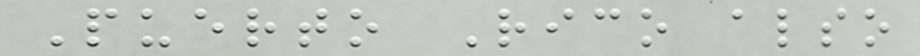Puerto Rico also
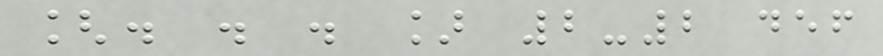[. . . ] 2-2 def
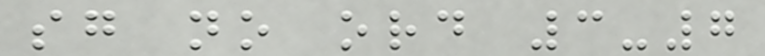sg no ord 3-7
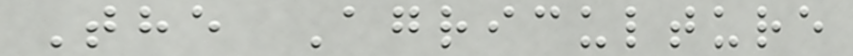The Agriculture
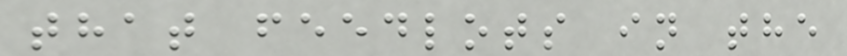that feedlots in the
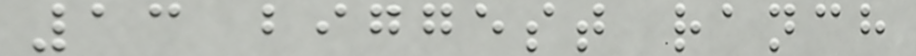13 biggest ranch
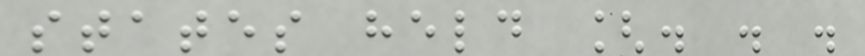states held [. . .
